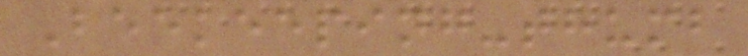Beekeeping-thumb
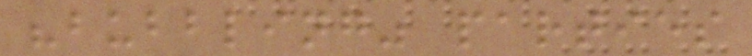"bubbling" parties
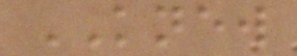KNEW
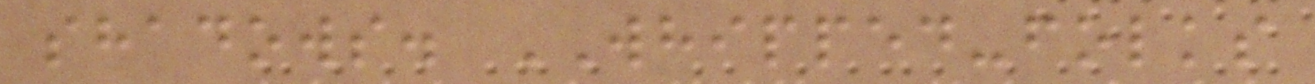shadows. WHIPPED-folks
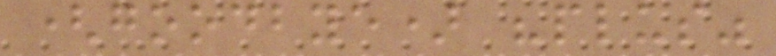(goodbye) "plus"
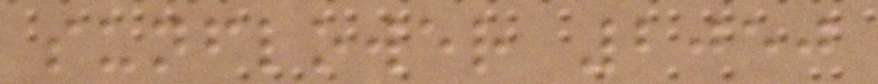sunflower 2050
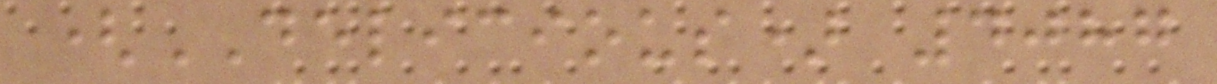(DELICIOUS) 4087
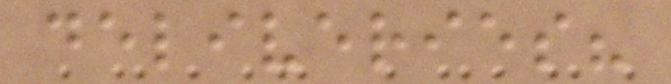deliveries?
